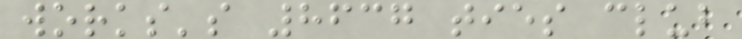works's 8637 ties club
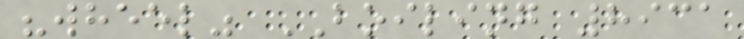"wheel" BOILING 8931
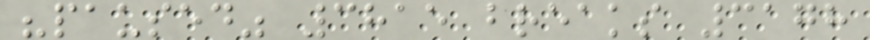"paused" 3815 breaks 3178
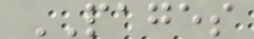PAGES
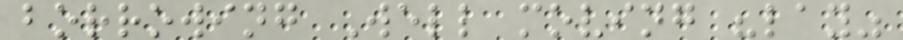borrowing Well moving "lay"
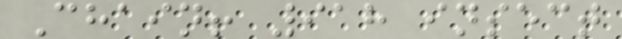Chain! 918 insect
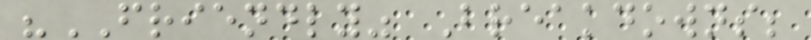"FRIENDLY" Breakdowns;
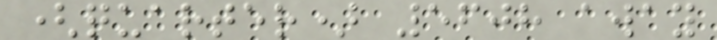(quarter) 5608 away
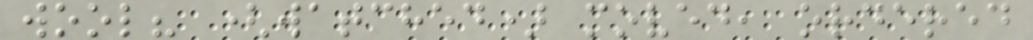wool? (watched) moved, ordered
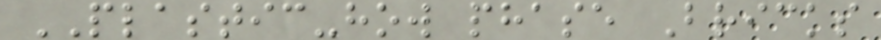PLASTIC-how phase Bricks
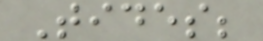Tides;
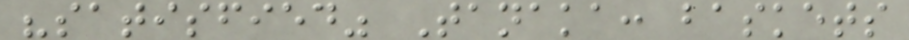"satisfied" Tanaka: baskets
